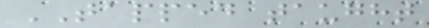TAPPED taught
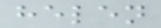helen
